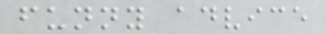funny advice
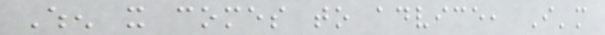When it comes to advice, I'm
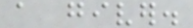a giver.
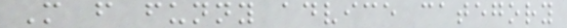More from funny advice category
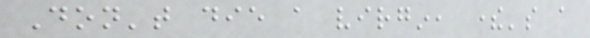Don't die a virgin, there's a
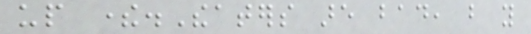up there.Theaters are bad, but you
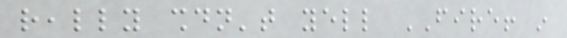really shouldn't yell FIRE! in
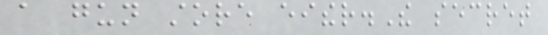a gun store either.The secret
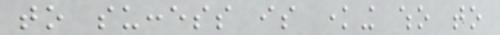to success is knowing who to
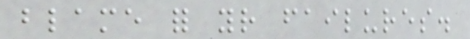blame for your failures.
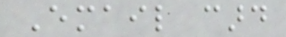Email card
